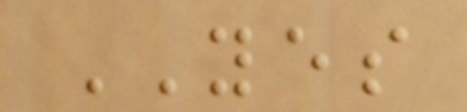YES
